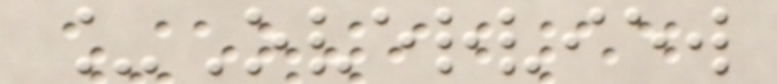_Overview
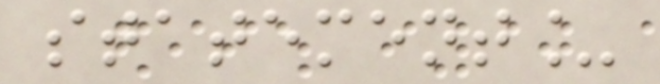statement_
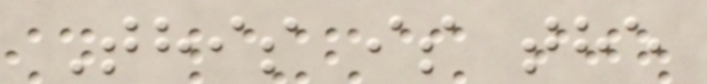This is the
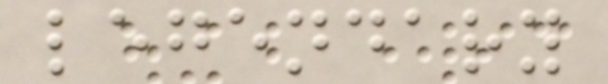legendary
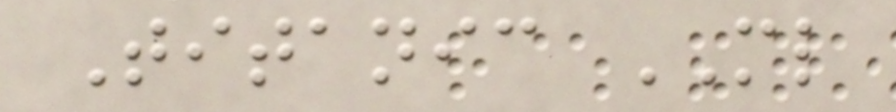Titanic ML
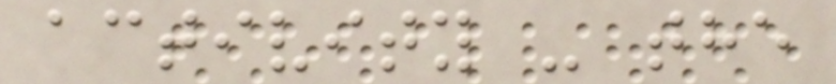activity - the
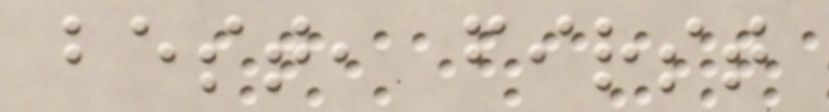best, first
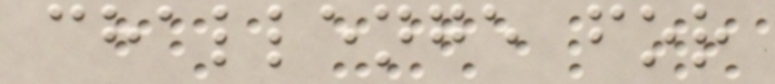challenge for
